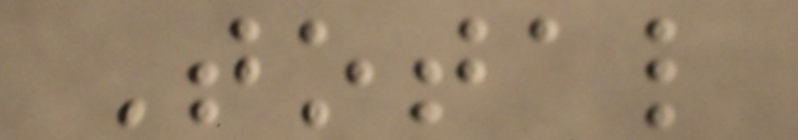Total
